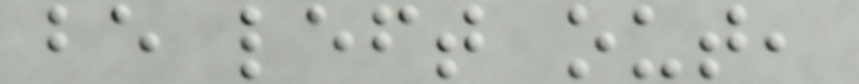be left out,
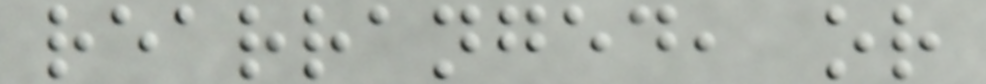rearranged, or
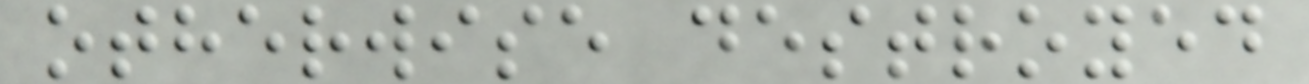otherwise destroyed
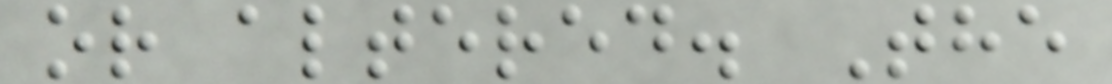or altered. The
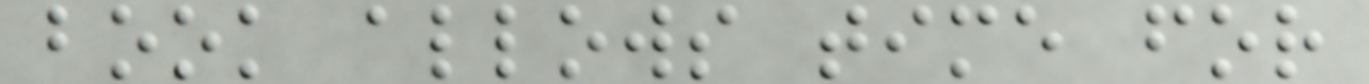book allows time for
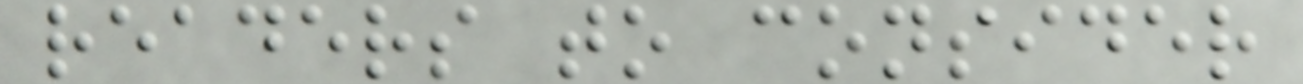readers to consider
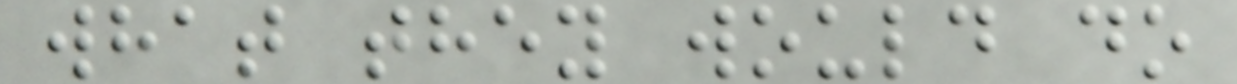what they would do
